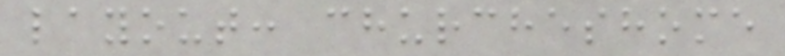layout: churcheshome
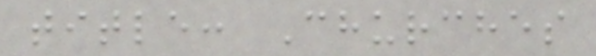title: Churches
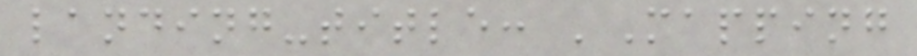landing-title: 'Mapping
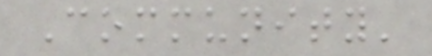Community'
